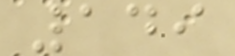149
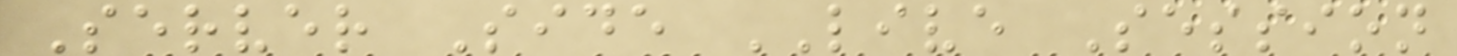Server Side LIVE Session
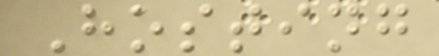Hosting
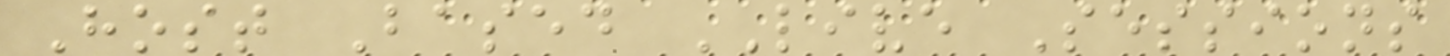Host Based LIVE Sessions
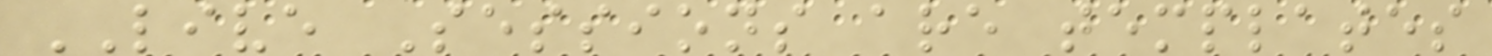LIVE Sessions are templates
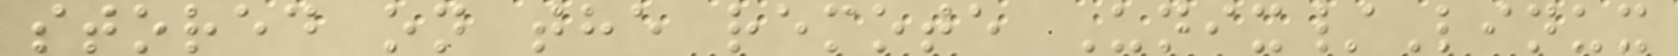stored on the remote Unix/Linux
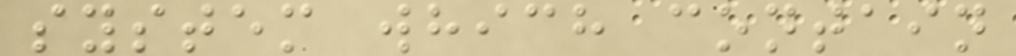system which contain
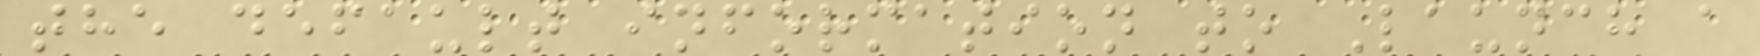the default information to Launch a
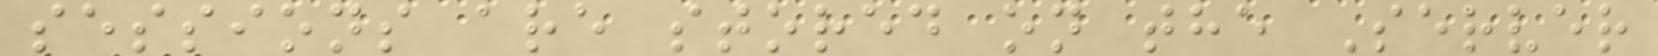sessions are stored on the Server
